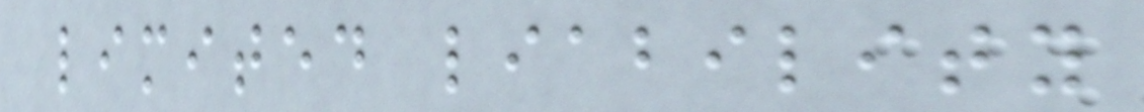limited liability
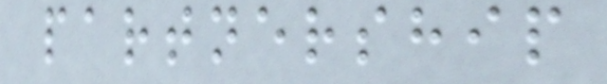partnership
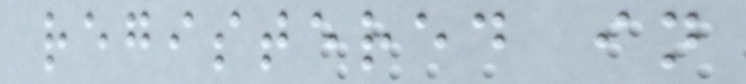registered in
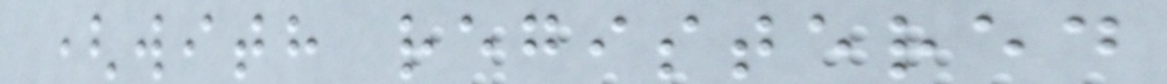(with registered
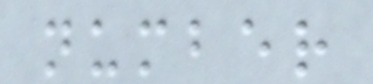number
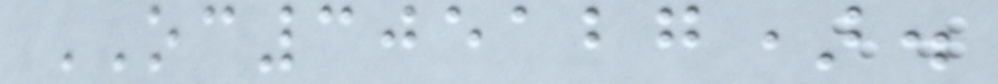OC305127).
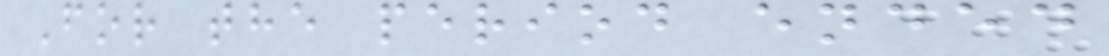For the period ended
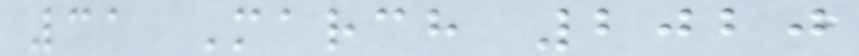31 March 2020
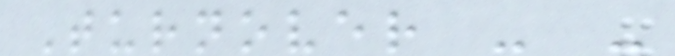Turnover - -
